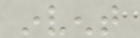invent
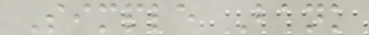Simple Bank
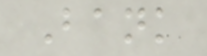Bank
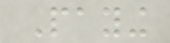Paying
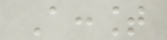Account
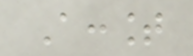Account
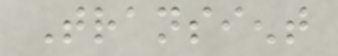Transient
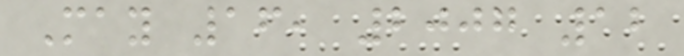May 16, 2007 12
